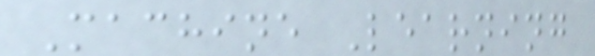Machine Learning
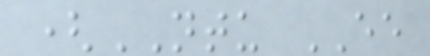(NTU EE
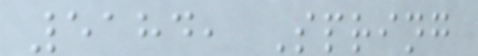5184, Spring
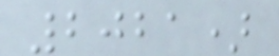2021)
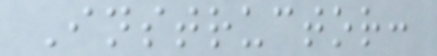Instructor:
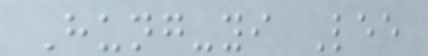Hung-yi Lee
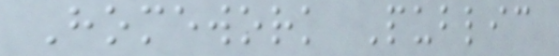Homework Public
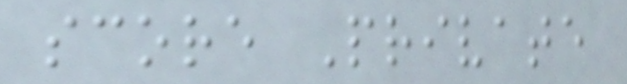score Private
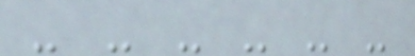- - - - - -
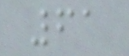61
